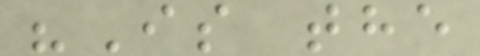"Is the
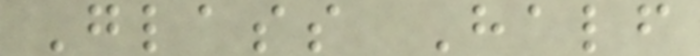Glass Half
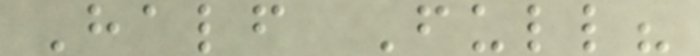Half Full?
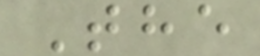The
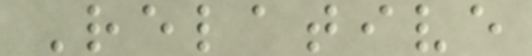Relative
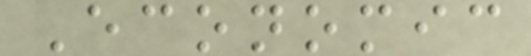Economic
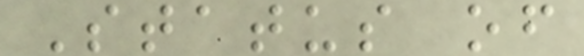Status of
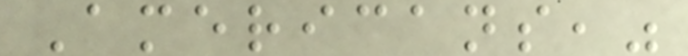Americans,"
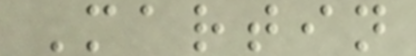Martin
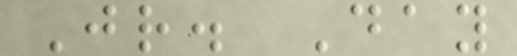Jr. Day
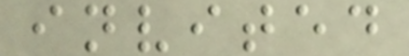invited
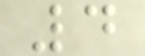4
